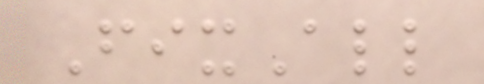FixAll
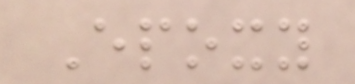Epoxy
